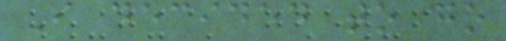I decided to go
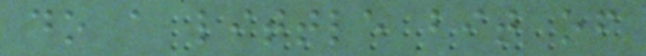do a little bit of
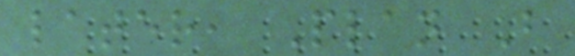later, Plan B
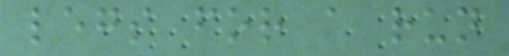legs for a run
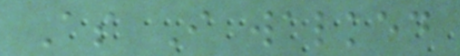As I walked
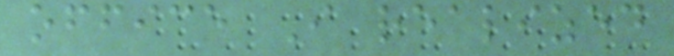office I realized
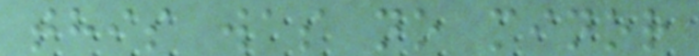this was no minor
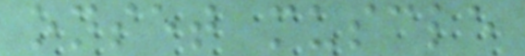onset muscle
